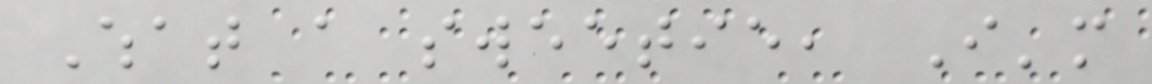What a sweetie, I'm
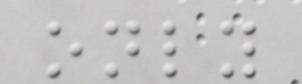only
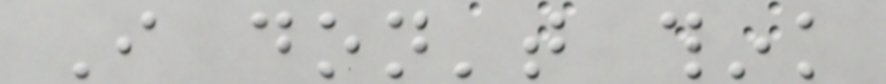I don't think
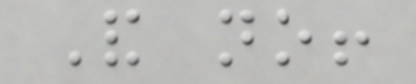And no!
